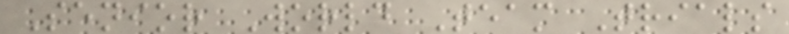Senior World Team Trials
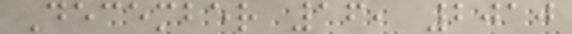December 16, 2010
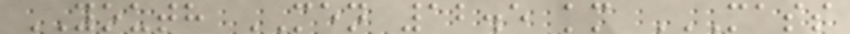YOUTH MEN 12.5 km MASS
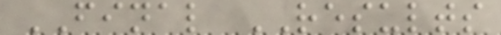FINAL RESULTS
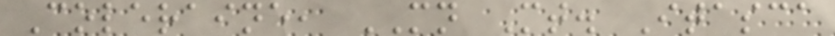Coleraine, MN Mt. Itasca
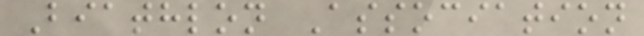Biathlon Association
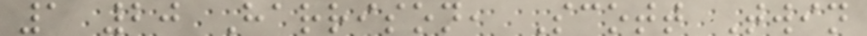1 20 Harrison, Scott Twin
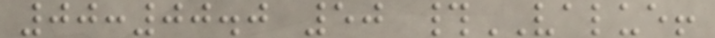00:00.0 50 #VALUE!
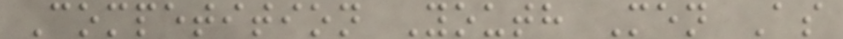Competition Youth Men As
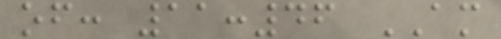of: 11:46 AM
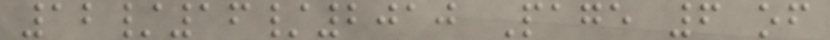12/16/2010 Page 6 of
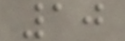10
